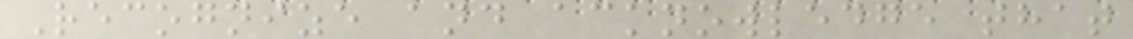Recognize and acknowledge that
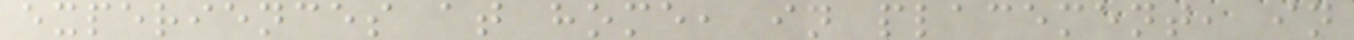experiences at home, in placement, in
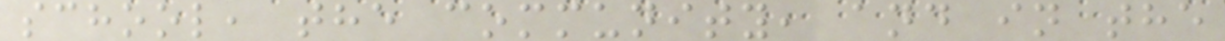school, the community, and in the
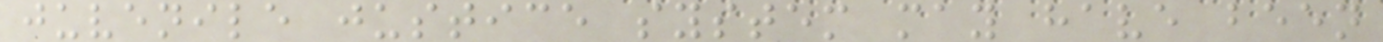juvenile justice system may have been
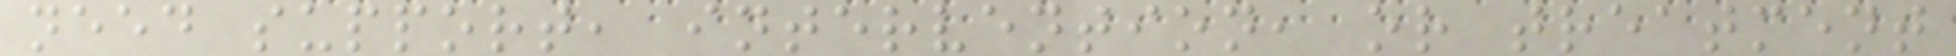need support, intervention, or treatment
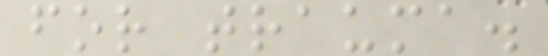for trauma.
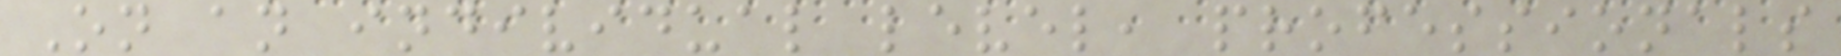On an individual level, professionals
